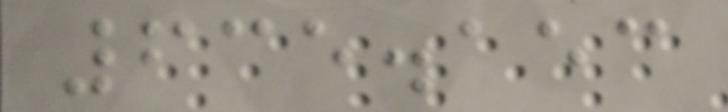635.153
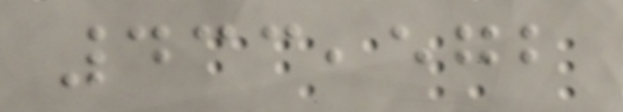433,572
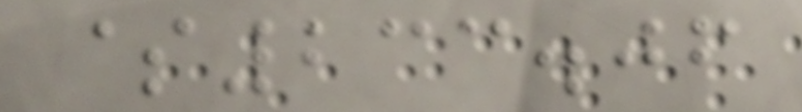$233.06
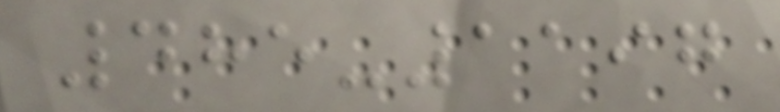485-1197
